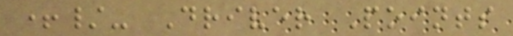+/- Driver Points
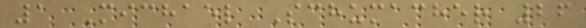1 Michael Schumacher 26
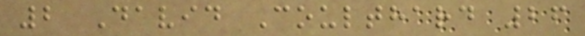2 David Coulthard 26
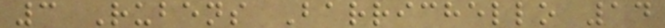3 Rubens Barrichello 14
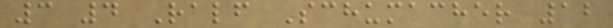3 4 Ralf Schumacher 12
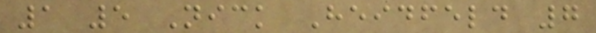1 5 Nick Heidfeld 7
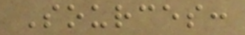Sources:
